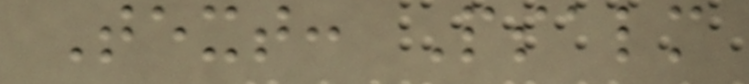Text: Psalm
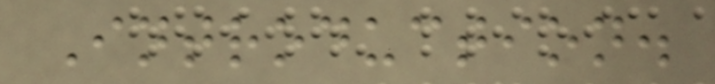Introduction.
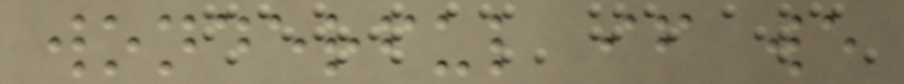wonderful if we
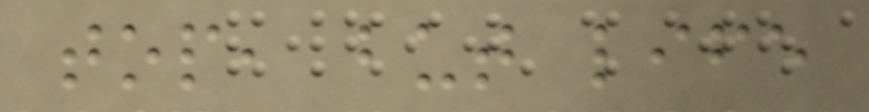top, but life
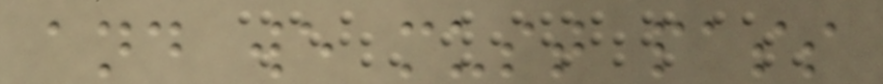and we must pass
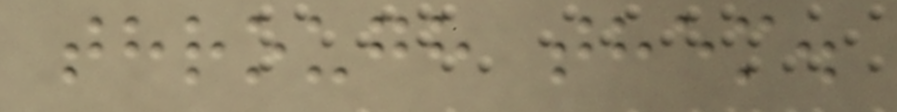through them.
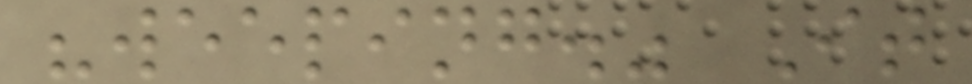"weeping." It
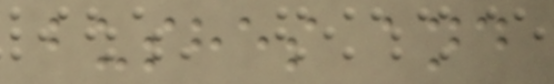bushes and
